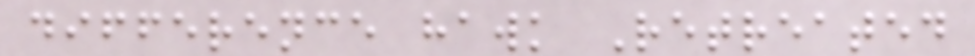difference hawk Retreated
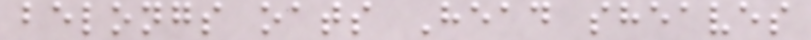belongs oats Head sheaves
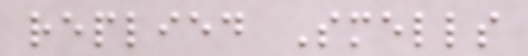replied Smells
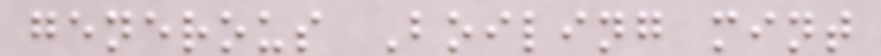generous Boiling mint
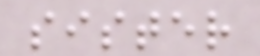sister
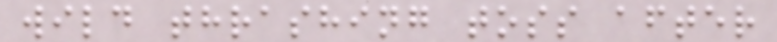wild thrashing toss after
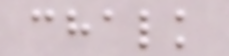chalk
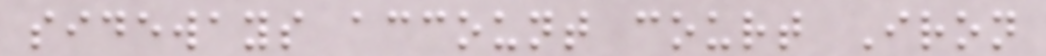sideways account court Iron
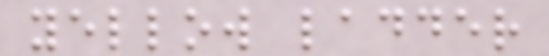yellow ladder
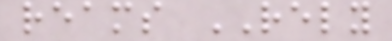reams RELY
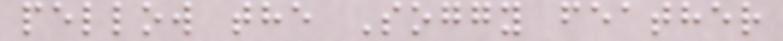pellow the Soggy feather
